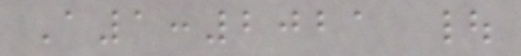A1:2021 |
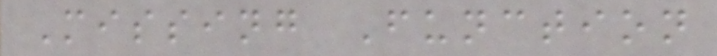Missing Function
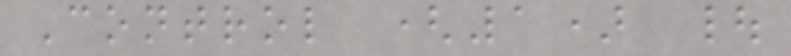Control (1) |
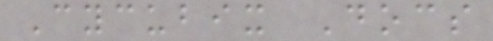Cycubix Docs
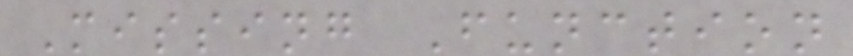Missing Function
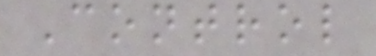Control
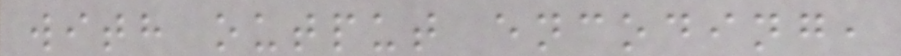with output encoding,
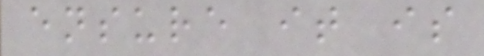ensure it is
